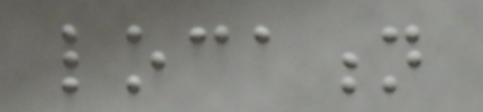location
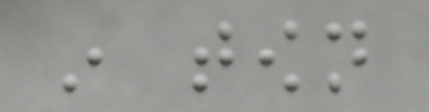in town
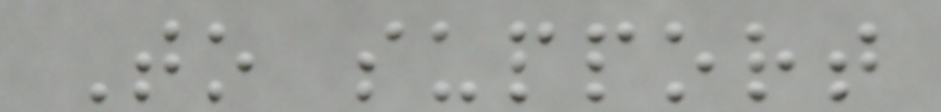To support
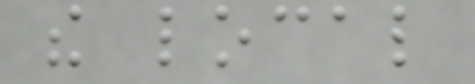the local
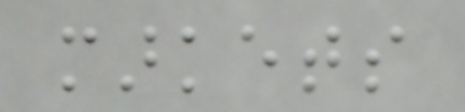markets
